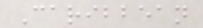Caribbean
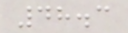48.3
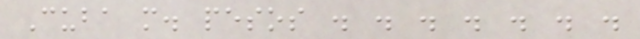Cuba m. pesos . . . . . . .
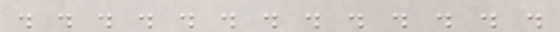. . . . . . . . . . . . .
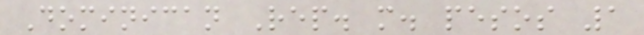Dominican Rep. m. pesos 1
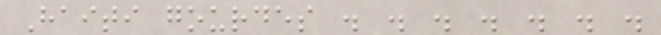Haiti gourdes . . . . . . .
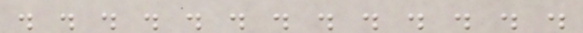. . . . . . . . . . . . .
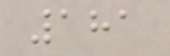181
